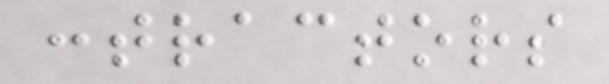contractors
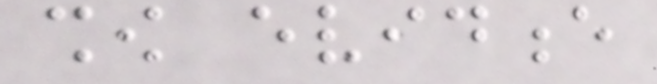show evidence
